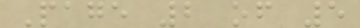Page 2 of 5
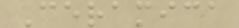Ceramica
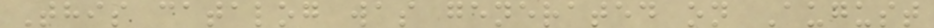This catalog was generated on August
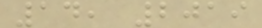14, 2019
